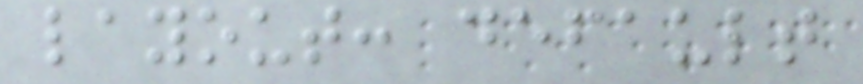layout: default
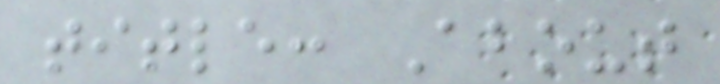title: About
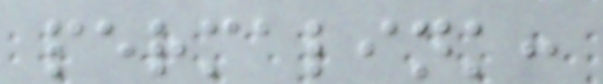permalink:
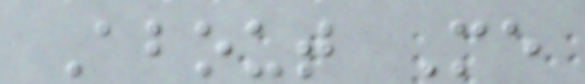About Me
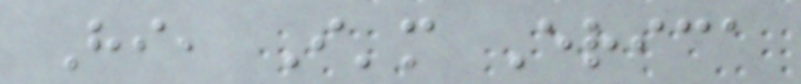Hi, I'm Erica
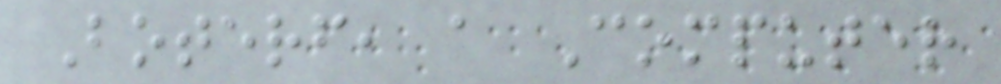Boterf, a Computer
